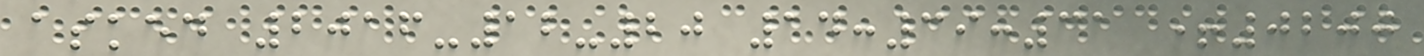asked 2016-12-20 14:39:31 +0200
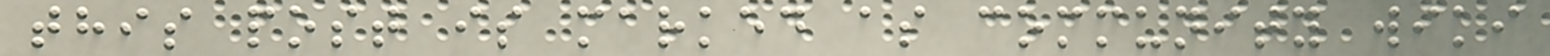this post is marked as community wiki
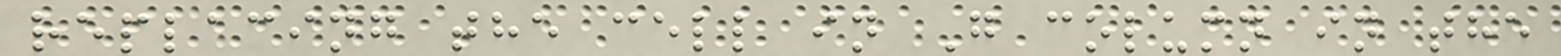replacing the cell in G column in the
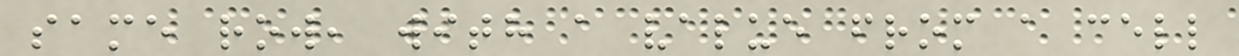same row, with a value from a cell
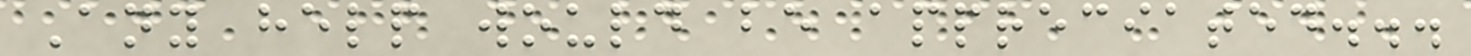Any help would be appreciated...
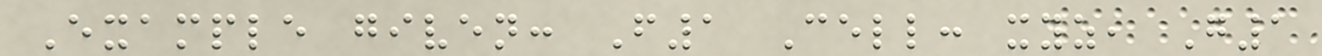Example given: F1 Cell: xyz, G1
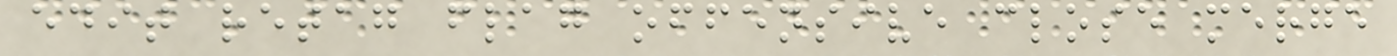edit retag flag offensive close merge
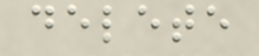delete
